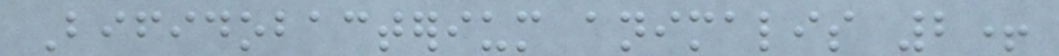Bifidobacterium animalis 2+
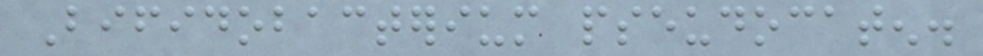Bifidobacterium pseudocaten.
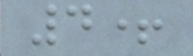4+
